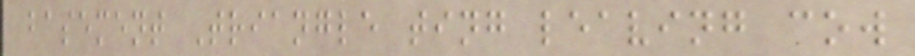basement Triangle ting leaving cow
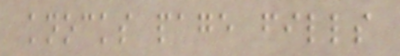knocks page fills
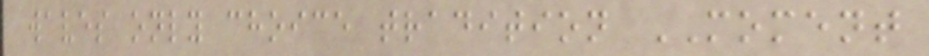waves only choice tradition MOMENT
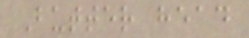Butter head
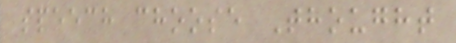speech choose Thought
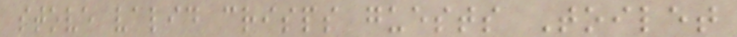stove valid crisps guests Toilet
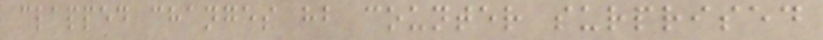clapped changes hb counter surprised
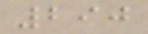290
